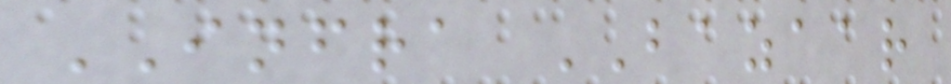INFRA BAZAAR
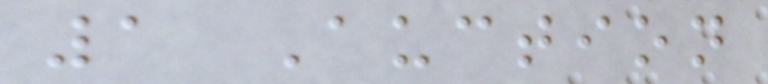1 Auction
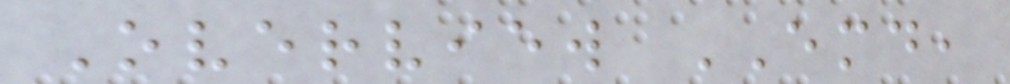Overview EMD,
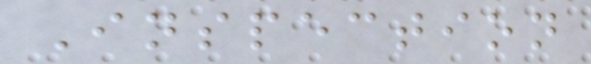Inspection
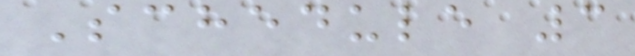Schedule 3
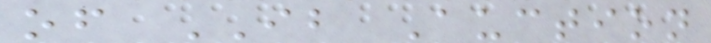of IB Auction
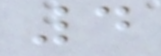4
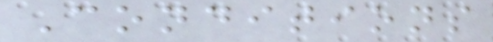Conditions
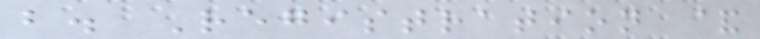b. Registration &
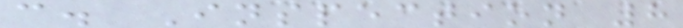c. Inspection 8
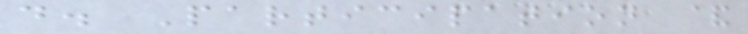d. Participation &
